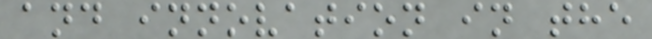and innovation in the
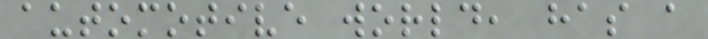automotive world, has a
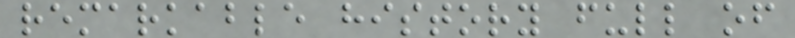remarkable history full of
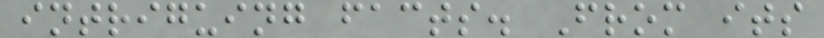intriguing facts. From its
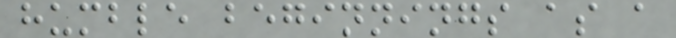humble beginnings as a
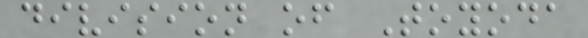division of Toyoda
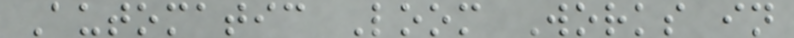Automatic Loom Works in
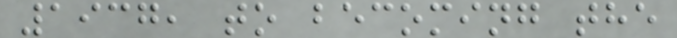1937, to becoming the
